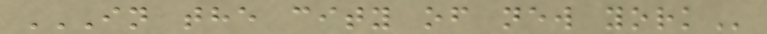IN THE CITY OF NEW YORK
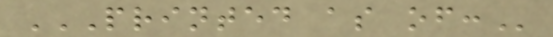PRINTED AS OF:
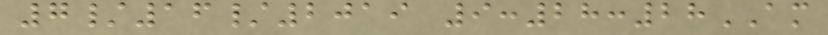7/16/2019 9:28:28AM
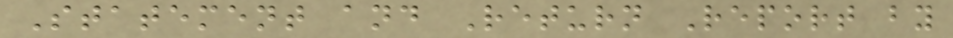Statement and Return Report by
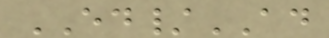ED/AD
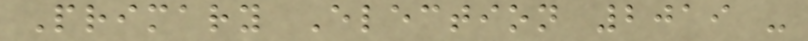Primary Election 2019 -
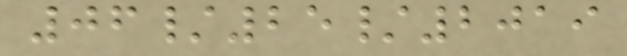06/25/2019
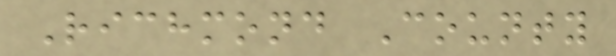Richmond County
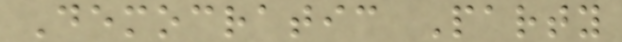Democratic Party
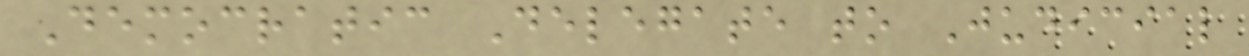Democratic Delegate to Judicial
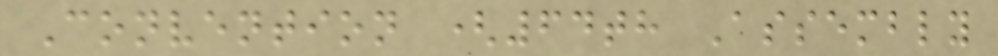Convention (64th Assembly
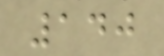140
